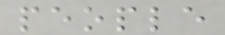people
